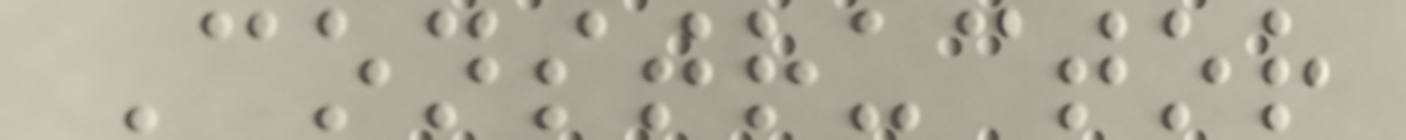Constructor
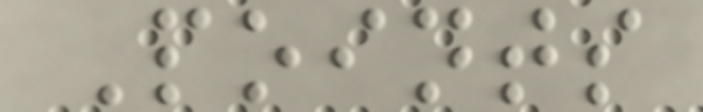Points
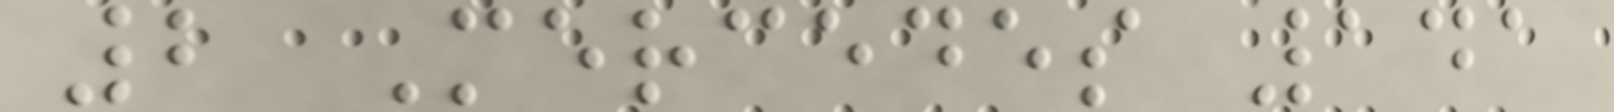2 Mercedes 141
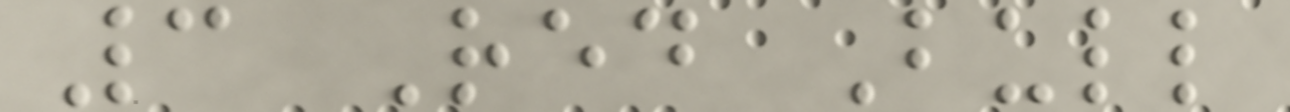3 Red Bull
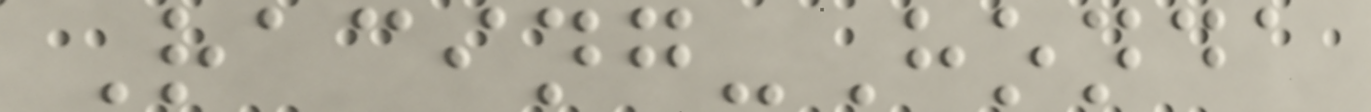Racing-Honda
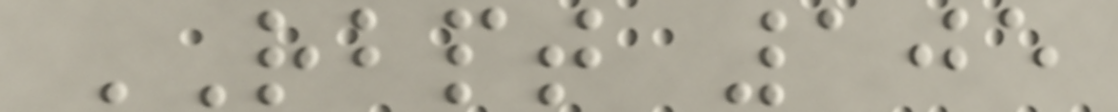RBPT 105
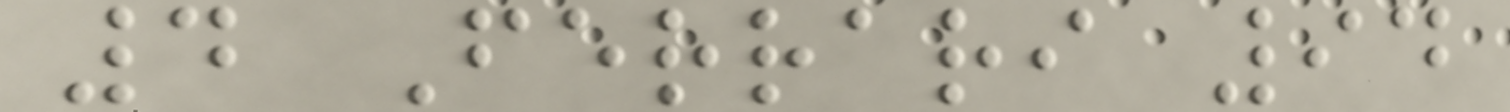4 Ferrari 94
